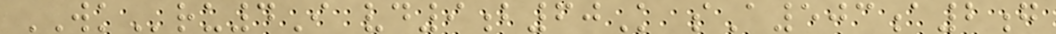WKru4I vd9b60K sA503a2g
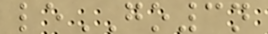leGO3n
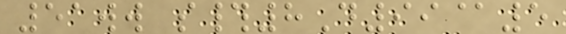51ww s#8D99@5
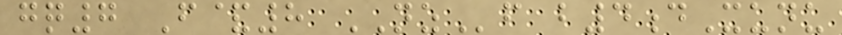gq7 F&8 NZf b4dXunu
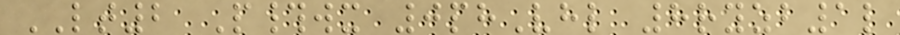LT2 P#wx 0phVhl 8ryzb1l
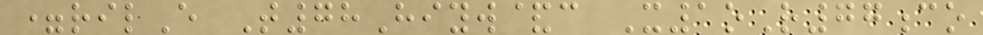=rilE T78Hiyw&c X1oR77co
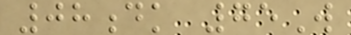08dk 75W
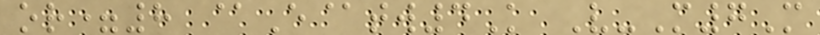or=8 @E@tw4K V-M7M
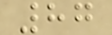87
